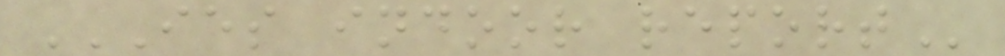IES INDOOR REPORT
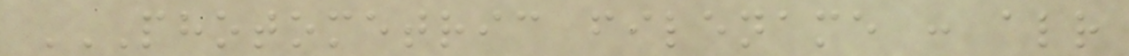PHOTOMETRIC FILENAME : ALR
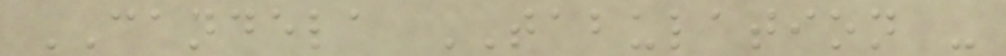CANDELA TABULATION -
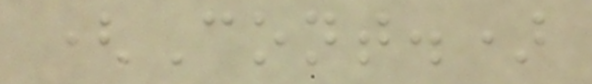(Cont.)
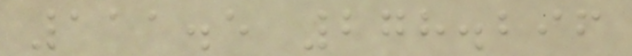111.5 278.296
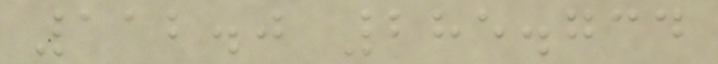112.0 285.734
